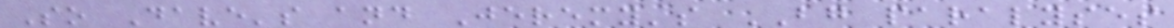So Dave's and Jeremy's BG paralyses
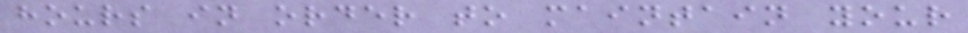hours in order to maintain your
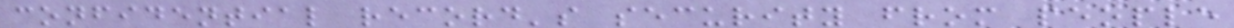confidential record's security from people
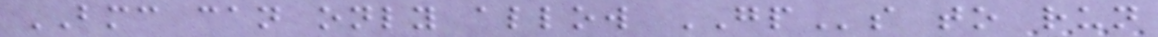BMC can only allow GPs to run
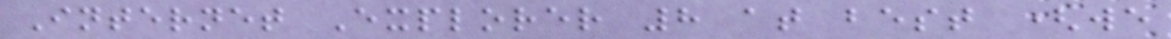Internet Explorer 8 at best (we
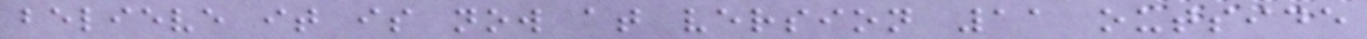believe it is now at version 11 outside
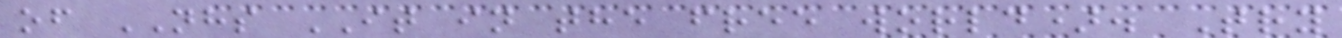of NHS IT in the free world). Try
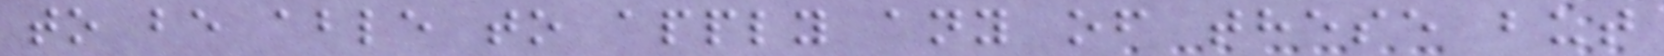to be able to apply any of these but
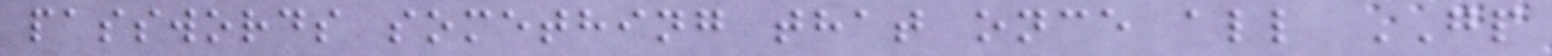passwords something that once all GP
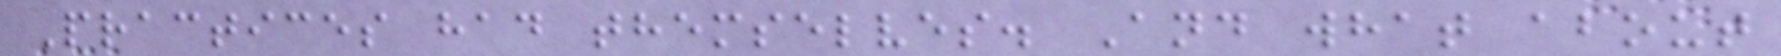Practices had themselves. And what about
